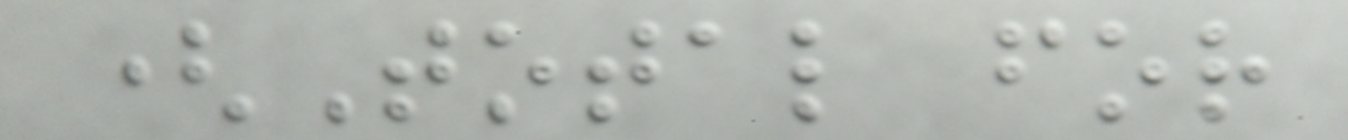(Total for
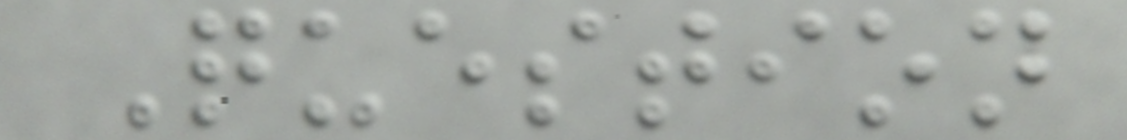Question
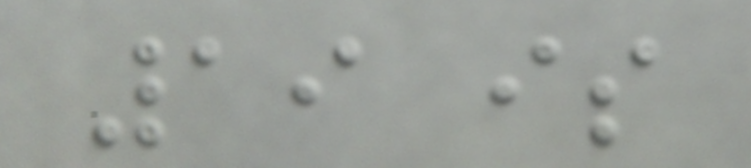19 is
